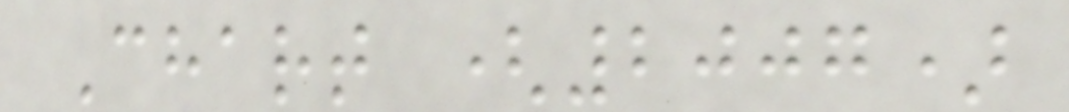Chart (2007)
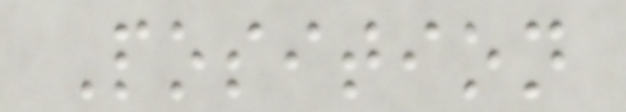Position
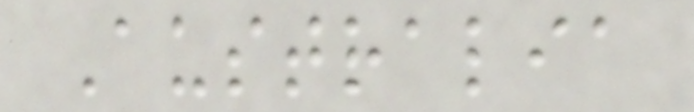Australia
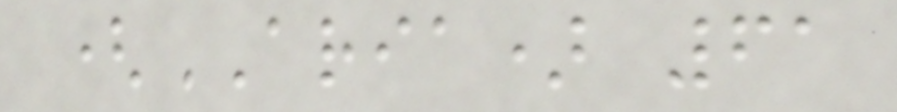(ARIA) 61
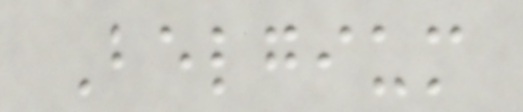Belgium
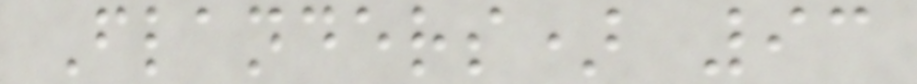Flanders) 93
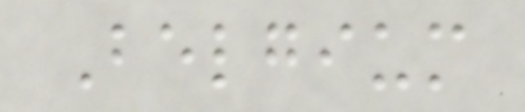Belgium
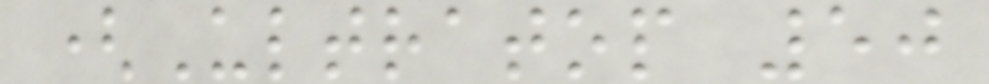(Ultratop 50
